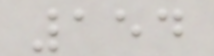154
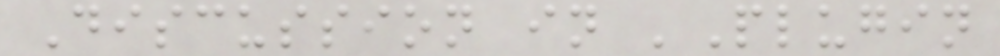Discussion in 'Plugin
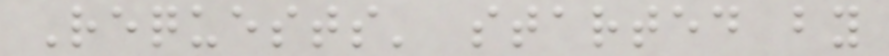Requests' started by
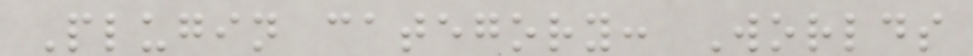Plugin category: Worlds
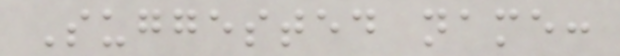Suggested name:
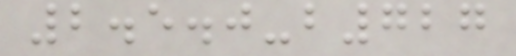2.5.0-b727
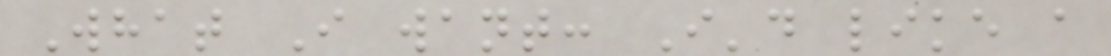What I want: I'd like a
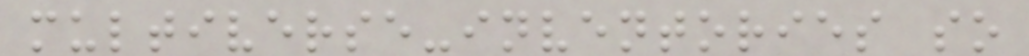multiverse-inventories so
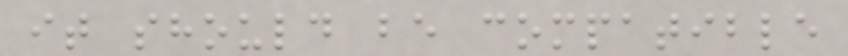it should be compatible
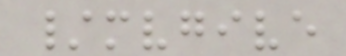/mvgive
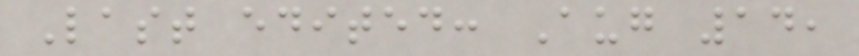Last edited: Aug 14,
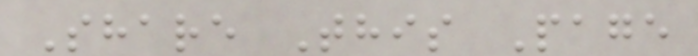Share This Page
